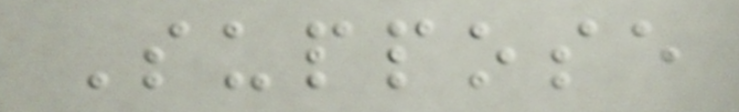Suppose
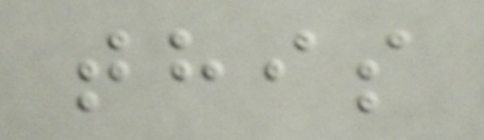this
